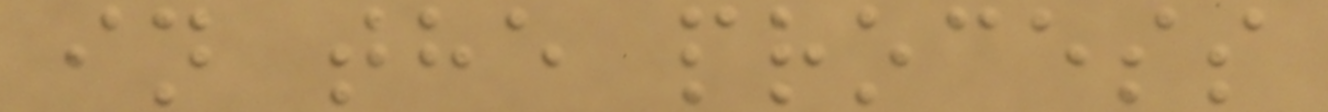in the process
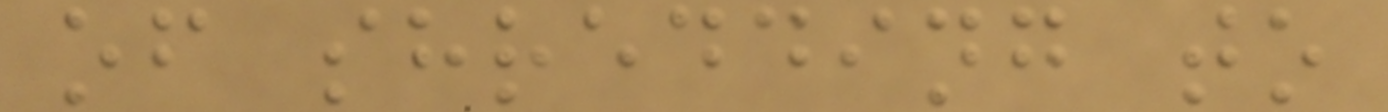of shredding to
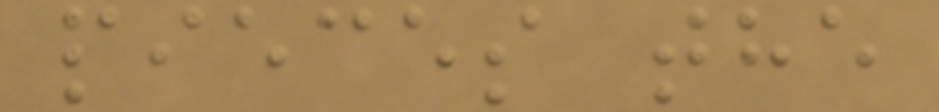pieces the
